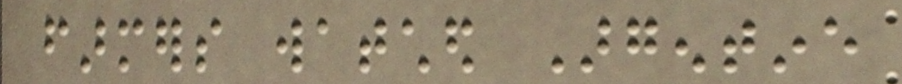farmers watched Argentine
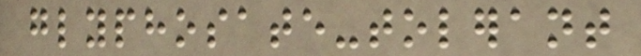glyphosate-tolerant
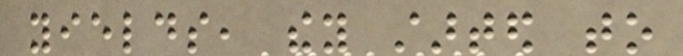yields, they started to
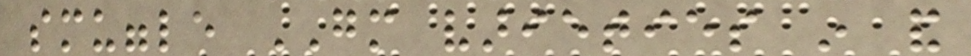smuggle GM varieties in and
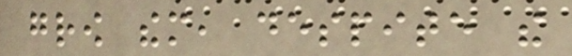grow them, despite the
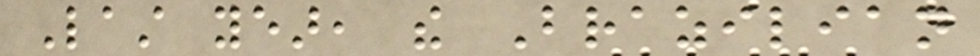Last year, the Brazilian
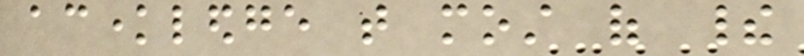acknowledge that most of their
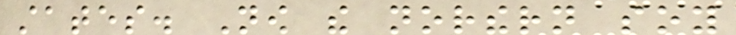states. Now the northern soy
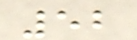52
